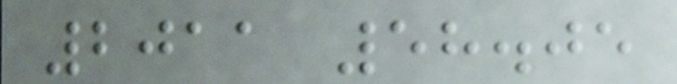2011 58.05
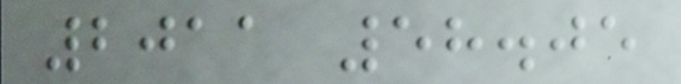2011 58.05
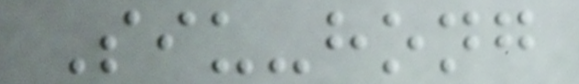Siu-hong
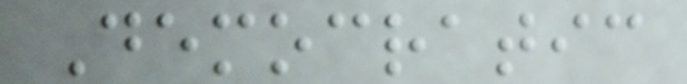Democratic
